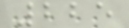225
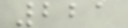221
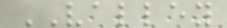VALLEY
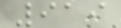919
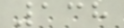138
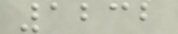1232
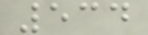534
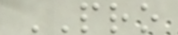PRO
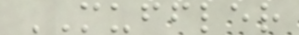MUFFLER
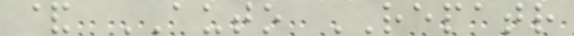& AUTO REPATR
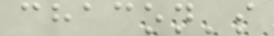chacon's
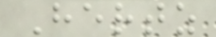Hertz
